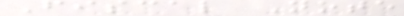Fiscal Note
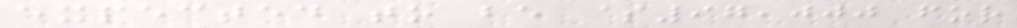expected to be $97,000 for
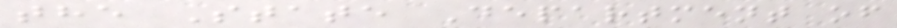the State Department of
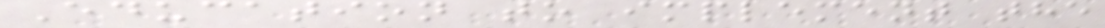Education to implement the
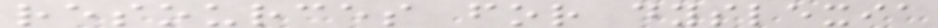resources for dyslexia
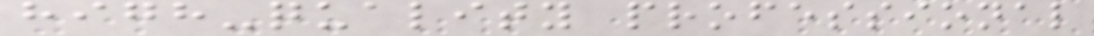high-quality professional
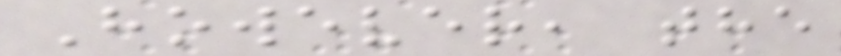However, the
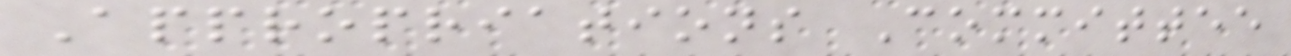Appropriations Committee
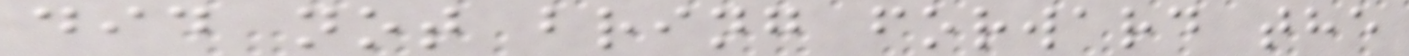did not bring forward the
